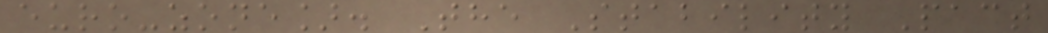euro-zone]. The Stability Pact
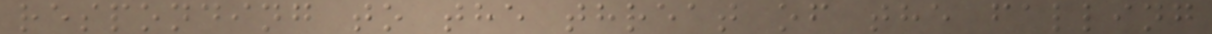responding to the threat of the falling
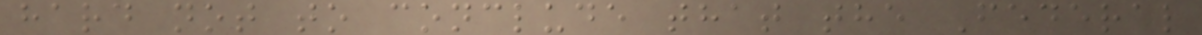hard not to conclude that the Federal
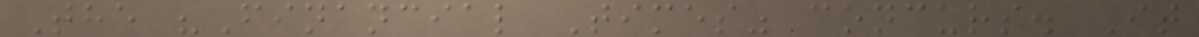The "Financial Times" concurs. It
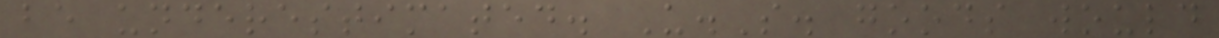be underestimated. U.S. goods would
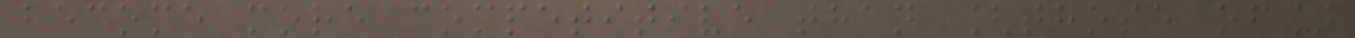become more competitive than [those of]
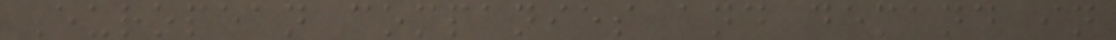European companies and demand in
